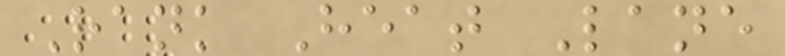Rank Heat Lane
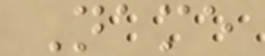Name
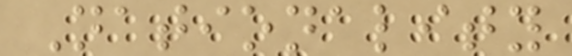Nationality
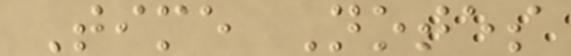Time Notes
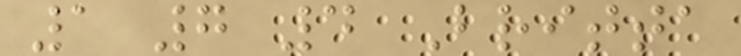1 7 4 Britta
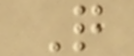Q
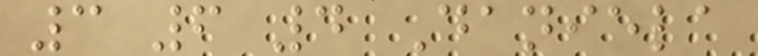3 6 4 Daniela
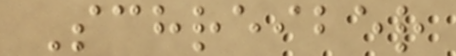Schreiber
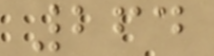264
